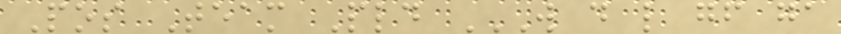Pos Team Pld W D L GF GA
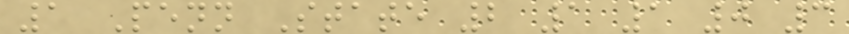1 Penn State 2 1 1 0 3
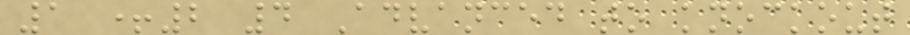1 +2 4 Advanced to knockout
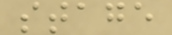stage
